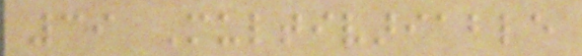39 Multivariable
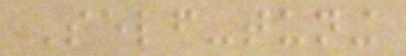Self-tuning
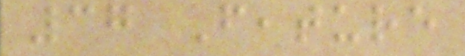37 Feature
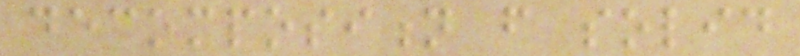decomposition from solid
